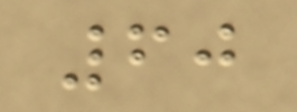60
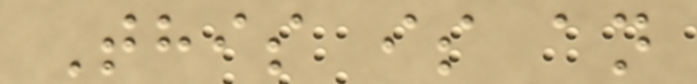This is an
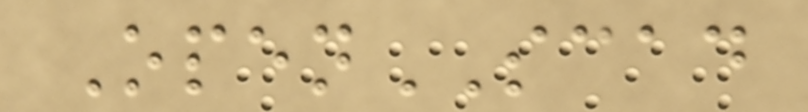OpenSCAD
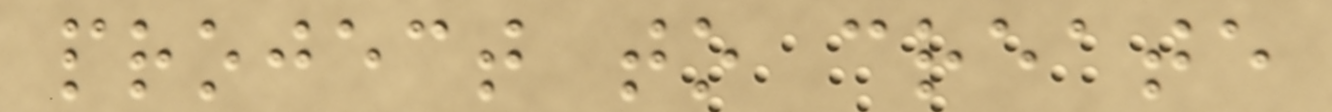project to create
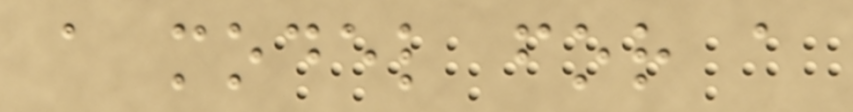a model for a
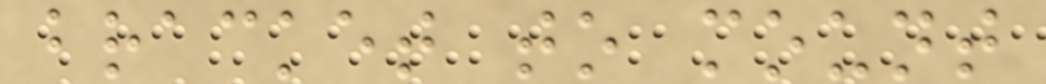bracket to mount
